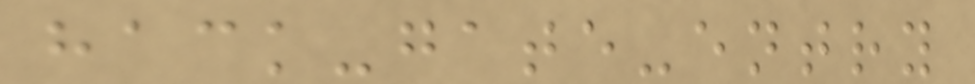hack-gate-entry
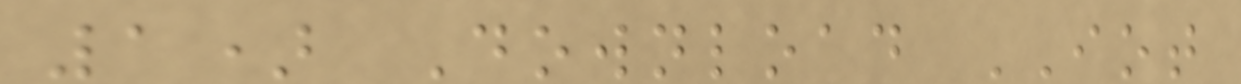1) Download IOT
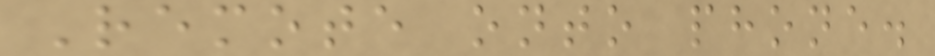Remote onto phone.
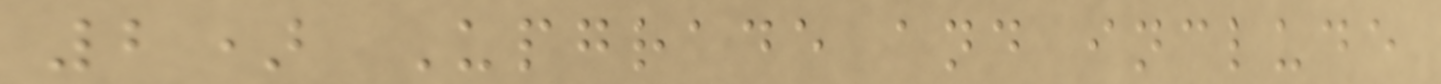2) Upgrade and include
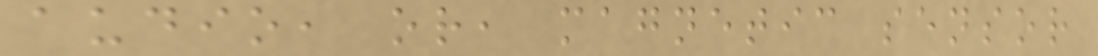audio, or, magnetic sensor
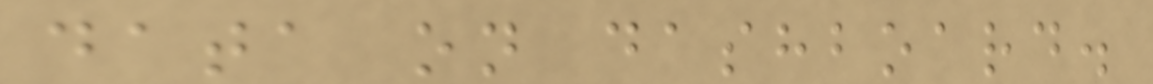data on dashboard.
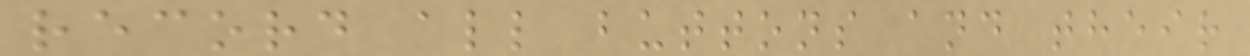record all buttons and their
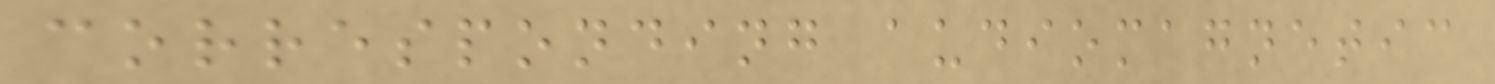corresponding audiomagnetic
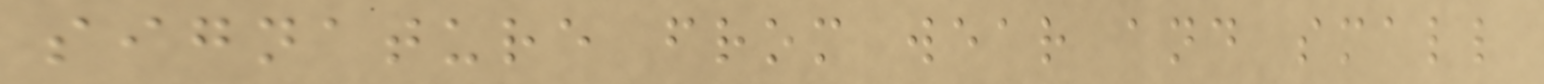signature from wear and small
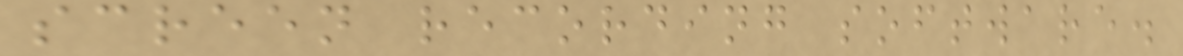screen recording software.
